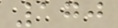170
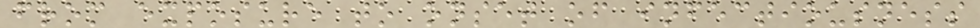from exposure to onset of infectiousness
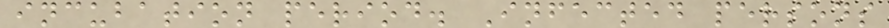incubation period. Infected persons
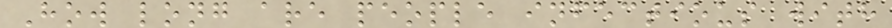How long are people infectious with
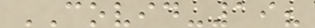COVID-19?
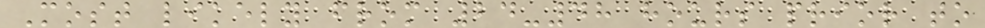Most likely from 24-48 hours prior to
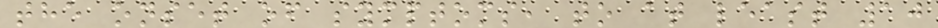the onset of symptoms, to at least 10
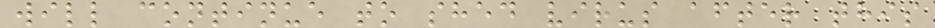will continue to shed virus after this
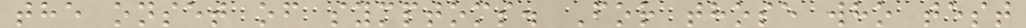the onset of symptoms. For those who test
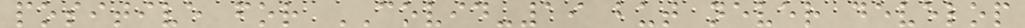positive for COVID-19 but never develop
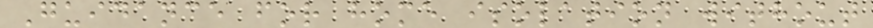Guidance for home isolation without
